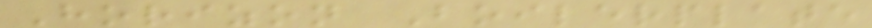Horizon Boilerplate
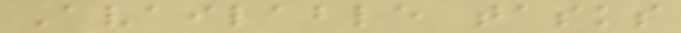Available tasks
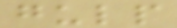gulp
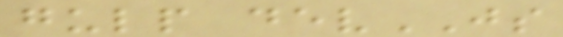gulp devJS
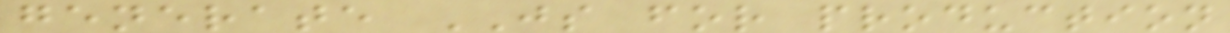generate JS for production
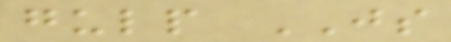gulp JS
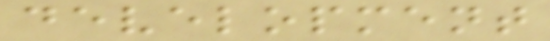development
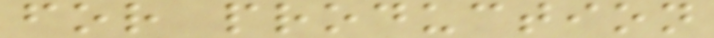for production
